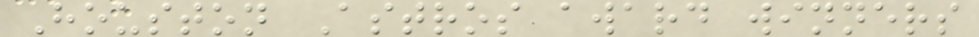Houston Astros award winners
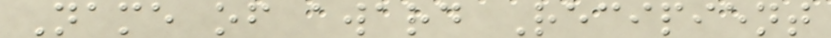Name of award Recipient
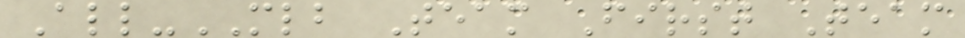All-MLB Team First Team
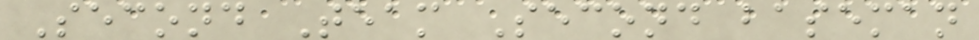Second Team Second baseman
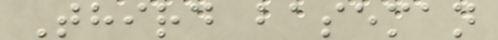Third baseman
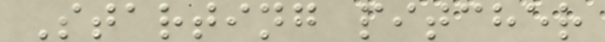Starting pitcher
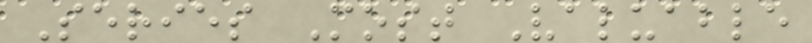Series Most Valuable
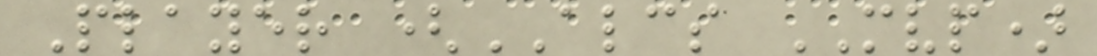Player (ALCS MVP)
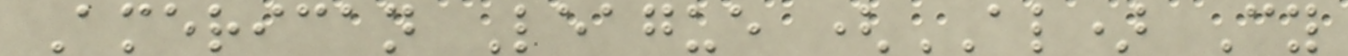American League (AL) Cy
